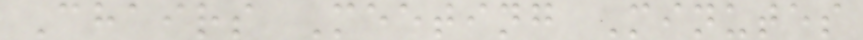Chairs Meeting Minutes
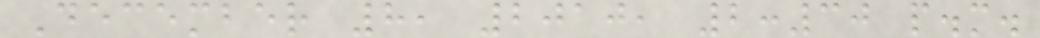December 8, 2010, 2:30 p.m.
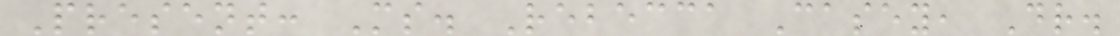Present: Ms. Rebecca Casey, Dr.
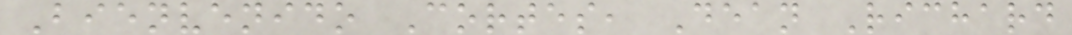Bienvenido Cortes, Dean Richard
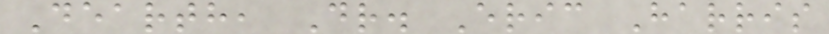Dearth, Dr. Eric Harris
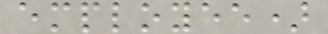employee)
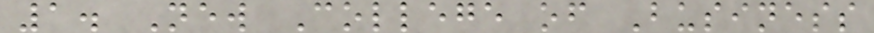1. New College of Business
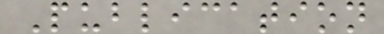Publication
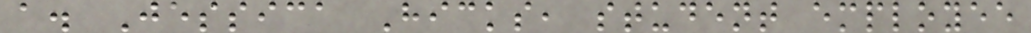a. Jessica Hicks, student employee
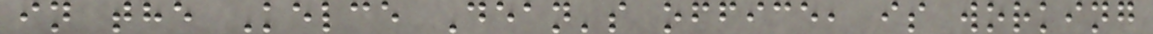in the Kelce Dean's office, is working
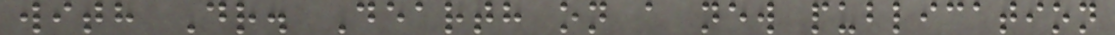with Dr. Dearth on a new publication
